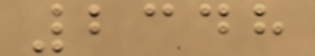2348
